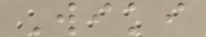Wiki
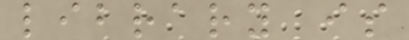library is
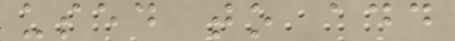used to add
